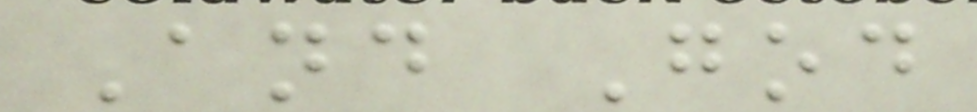And God
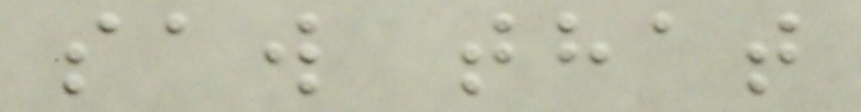saw that
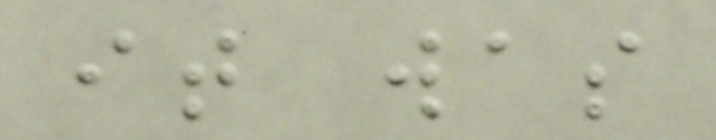it was
